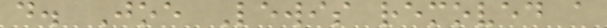d. Joe Lewis removed a
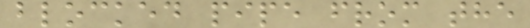blocked pipe from the
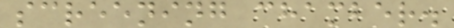screening chamber.
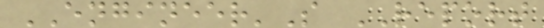ENGINEER'S REPORT
